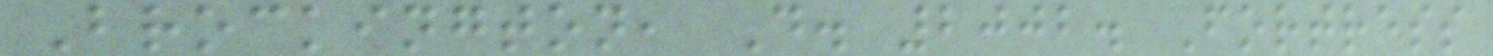Brockington, D. 2002. Fortress
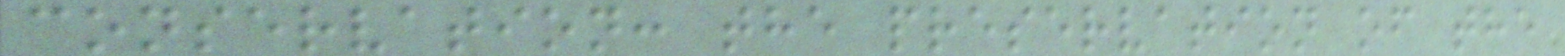conservation: the preservation of the
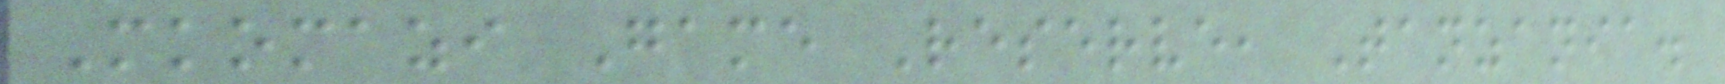Mkomazi Game Reserve, Tanzania.
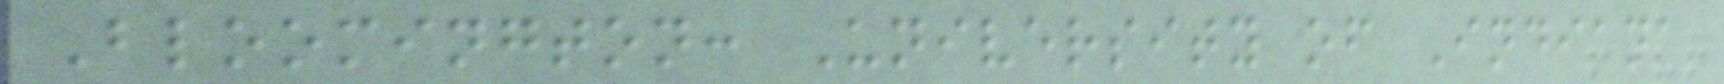Bloomington: University of Indiana
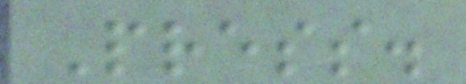Press.
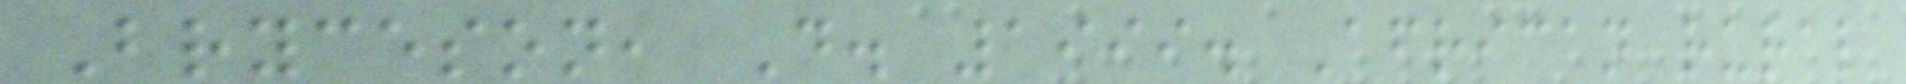Bryceson, D. 1999. African rural
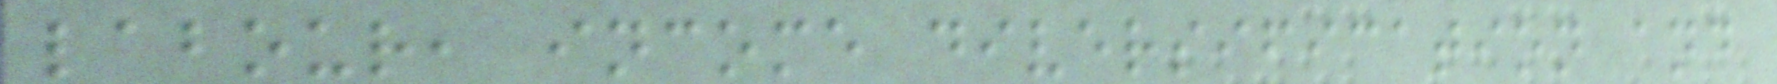labour, income diversification and
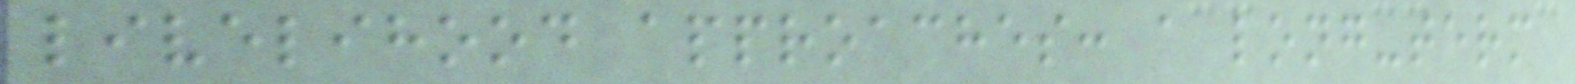livelihood approaches: a long-term
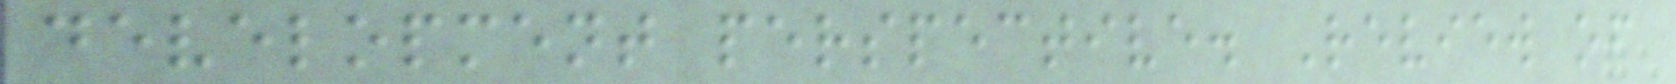development perspective. Review of
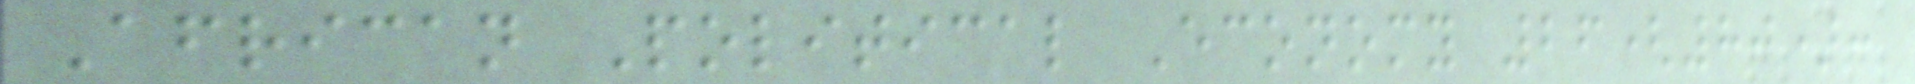African Political Economy 26(80):
